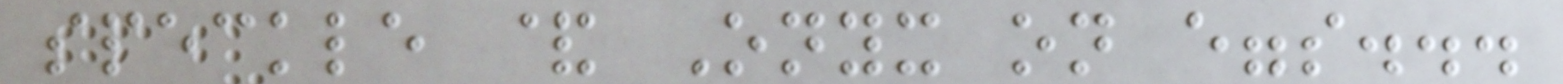speckle & Onyx on eggs...
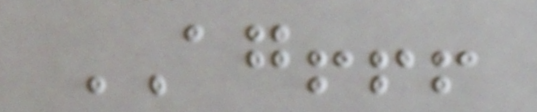AGAIN!!!
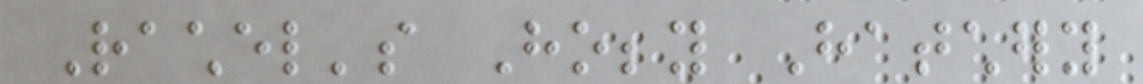Rachel's Hobby Hatchery
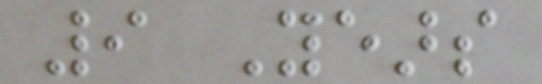9 Years
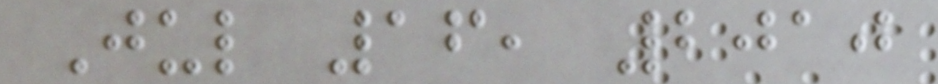Jul 16, 2010
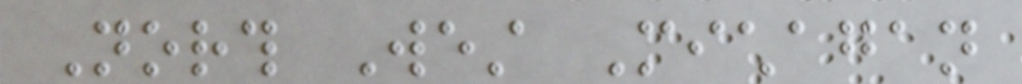North West Michagan
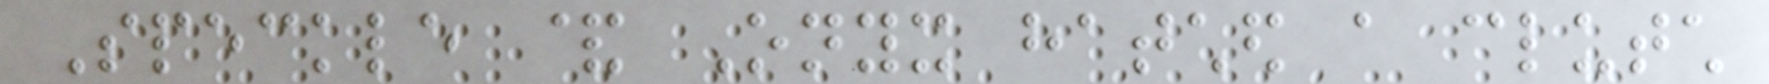Speckle & Onyx hatched a clutch
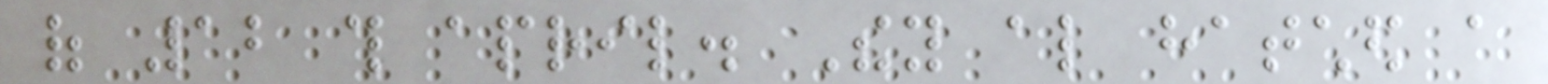of 12 this april. They also hatched a
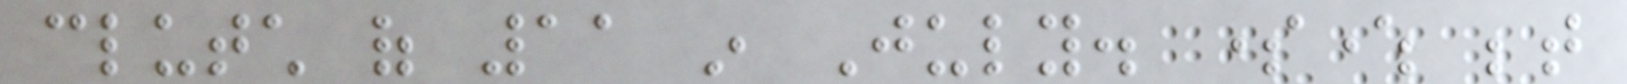clutch of 11 in July. somewhere between
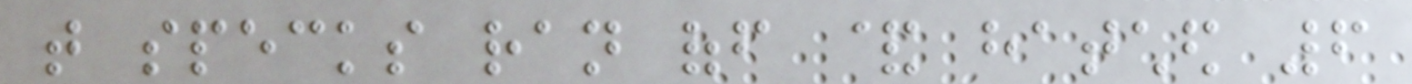that specks ran off & hatched 6
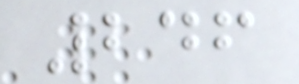246
